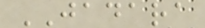JADARA
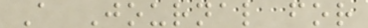A Journal for
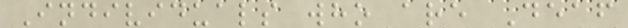Individuals who are Deaf
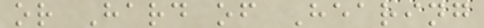or Hard of Hearing
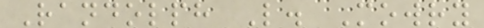Randolph L. Mowry
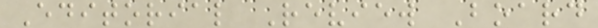Editorial Review Board
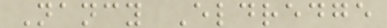Nancy Eldredge
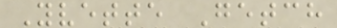Yvette Getch
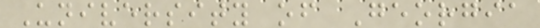University of Georgia
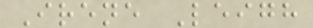Irene Leigh
